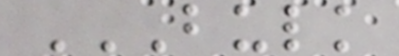BULK
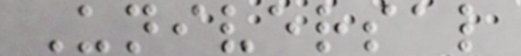Universal
